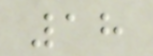18
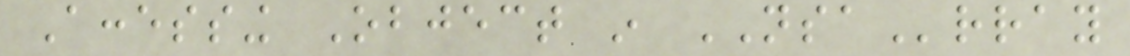Accessing Object in NSArray
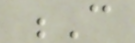C
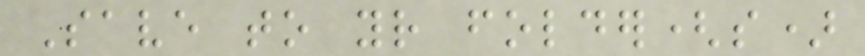Save to your folder(s)
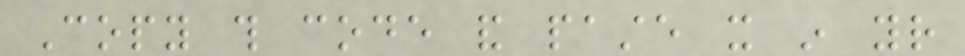Copy this code and paste it in your
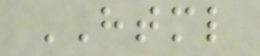HTML
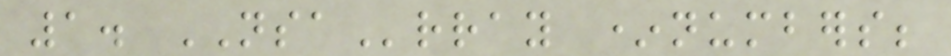1. NSArray *numbers;
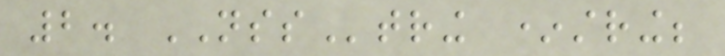2. NSString *string;
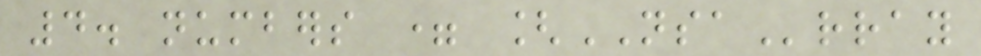4. numbers = [NSArray
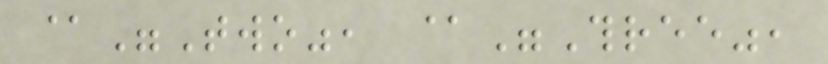@"Two", @"Three",
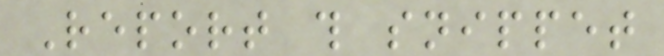Report this snippet
